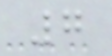7
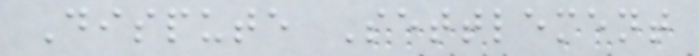Dispute Settlement
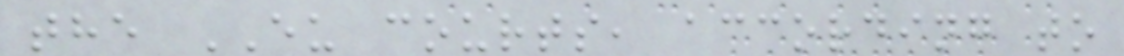the EU courts, according to
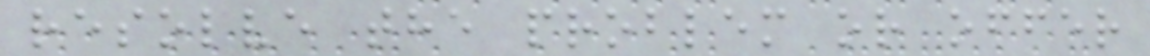resolve the problem or offer
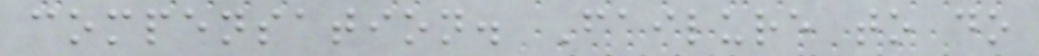compensation. Failure to do
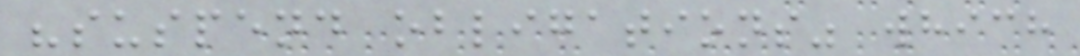"suspend obligations" which
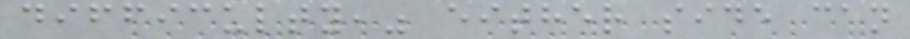difficulty," either side can
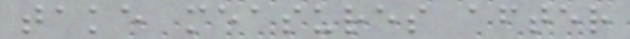take measures after
